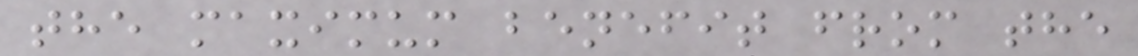the maximum benefit from the
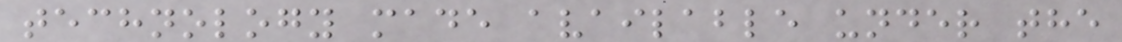technology made available under the
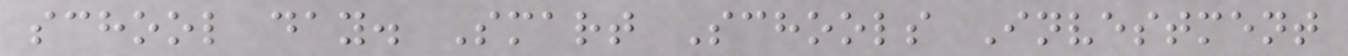school day. Smart Schools Investment
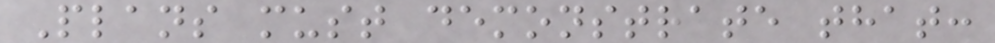Plans must demonstrate that:
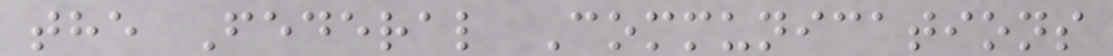the Federal Communications
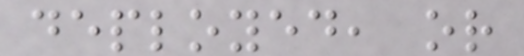deployed, or
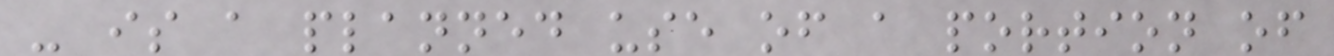- is a planned use of a portion of
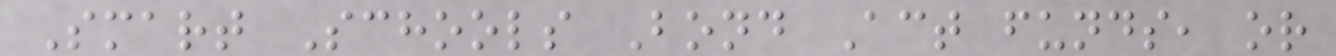Smart Schools Bond Act funds, or
